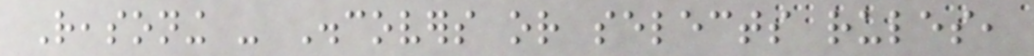Reasoning - Discovers or selects rules,
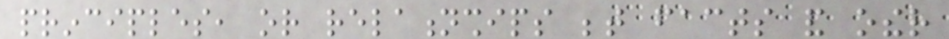principles, or relationships between facts and other
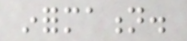information.
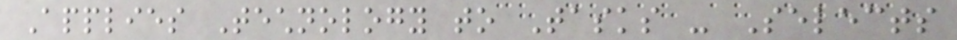Applies Technology to Tasks - Selects
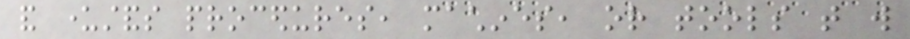and understands procedures, machines, or tools that will
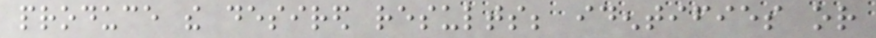produce the desired results; identifies or
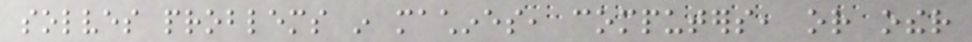solves problems in machines, computers, or other
